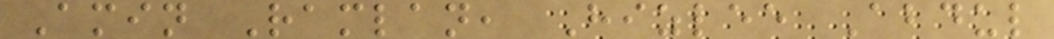Amin Ramlan, Hizlee Abdul
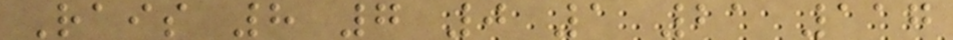Rais 8 7 0 1 21 117
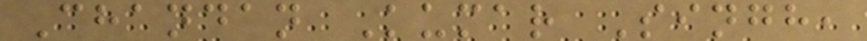Chandan Kumar Singh,
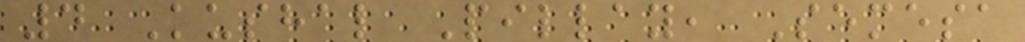4 Kushal Pillay, Semesa
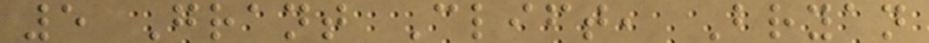5 Grant Clift, Bryan
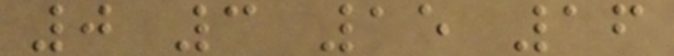0 3 15 16
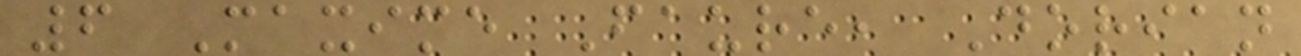6 Maxime Faure, Dorian
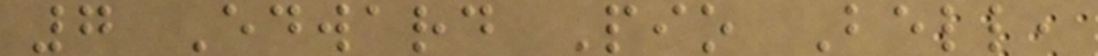7 Edward Pio Bell,
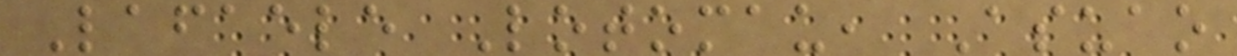Lafaele Lotomau, Asuao
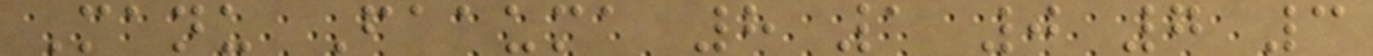Manu Faauma 8 1 0 7 3
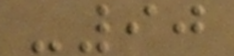-90
